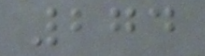274
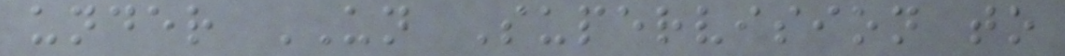under UN Supervision to
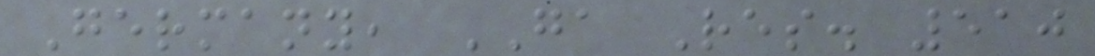Germany, GA Res. 510
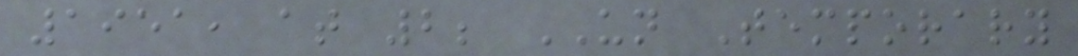1951, at 2; UN Temporary
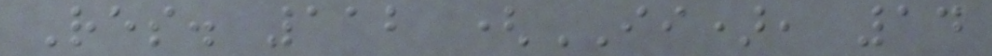Res. 112 (II), 14
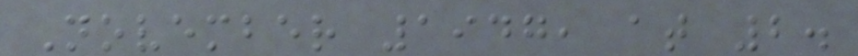November 1947, at 2.
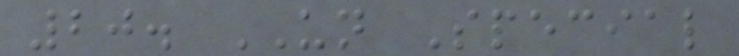20. UN Special
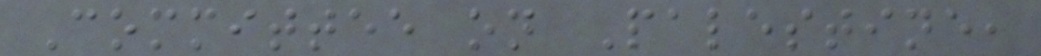Committee on Palestine,
